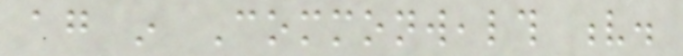again in Commonwealth v.
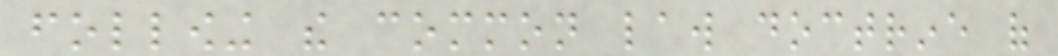following the common law doctrine of
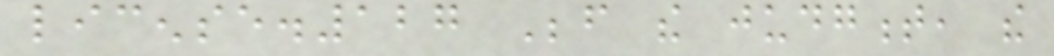license.127 Before the judgment, the
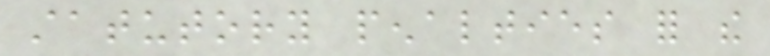statutory penalties for the
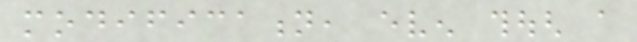modification, even though a
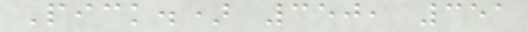Pick.) 350, 351
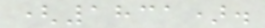(1831).
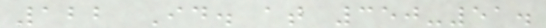122 Id. at 350-51.
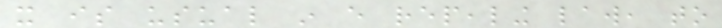it is usual in every repealing law, to
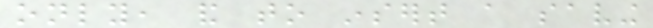only, and to insert a saving
